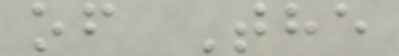of The
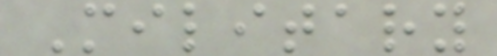Military
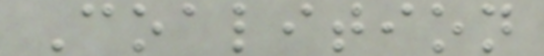Coalition
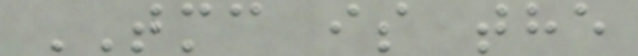TMC is the
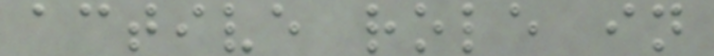active role in
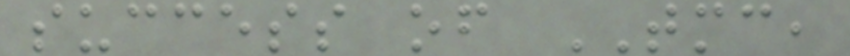success of TMC,
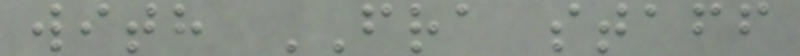with FRA staff
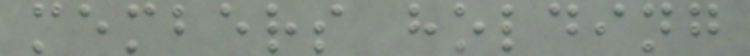members holding
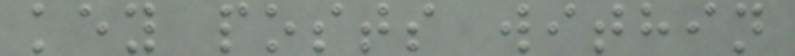key posts within
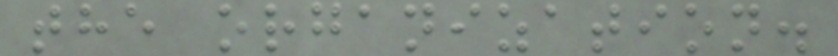the organization.
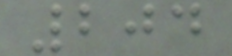204
